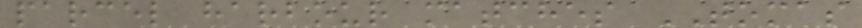parcel harbour matches TOMAS
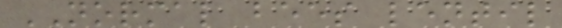NORMAL bees lentil
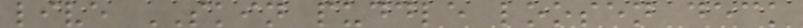live SKIN puddle loosen deck
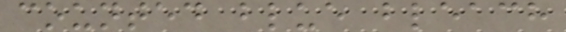counted blue bleach
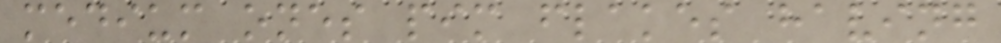medium ones pim flakes having
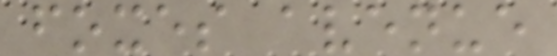foxes avenue
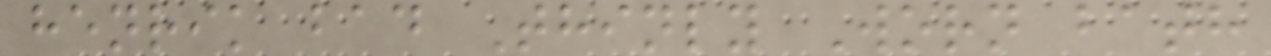henrik bad Thinly Worn bath
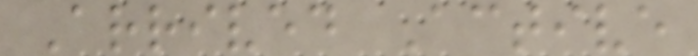Arrived Active
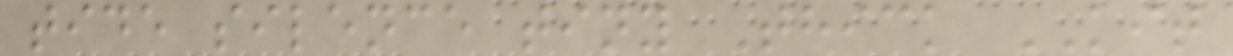tide silence tiny Thick KIT
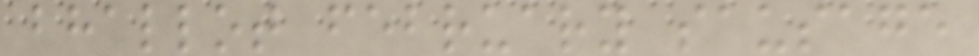bhallot february sausage
